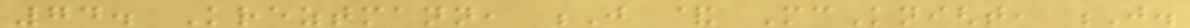74. Kreztmann, J & McKnight, J.
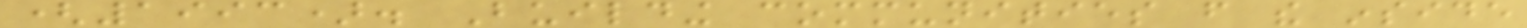(1993). Building communities from the inside
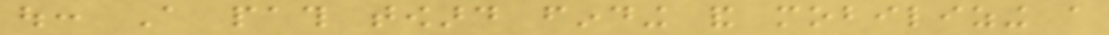out: A path toward finding and mobilizing a
